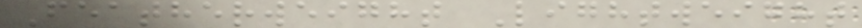Featherweight Lightweight
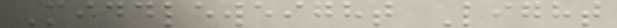Middleweight Light
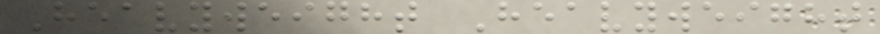Heavyweight Heavyweight
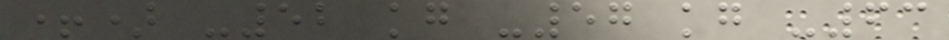+) -52 kg -57 kg -63
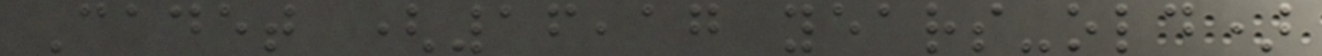Cadet (16,17 years-old)
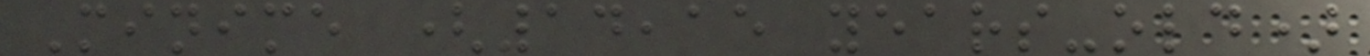Minime (14,15 years-old)
